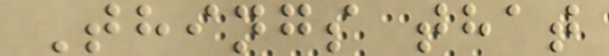Things that
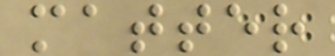matter
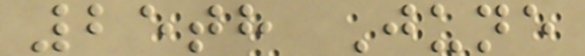25th June
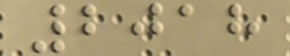2018
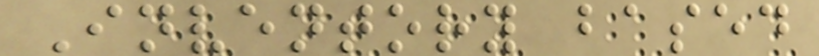Inventory based
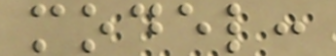model:
